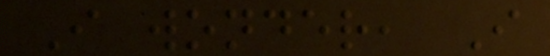I wonder, I
